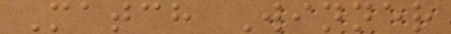Match Winner
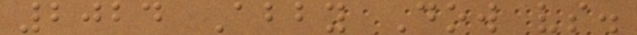2024 Abby Dow vs.
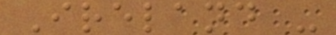Ireland -
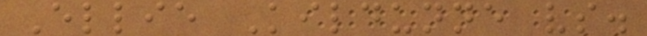Ellie Kildunne vs.
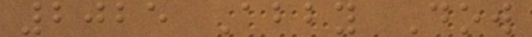2025 Abby Dow
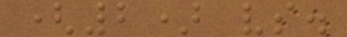(2) vs.
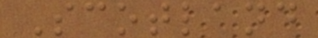Scotland
